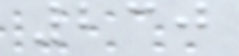230
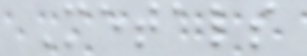Metals
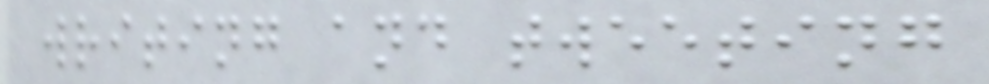writing and tweeting
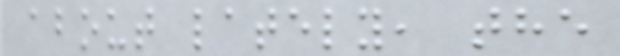about lately, the
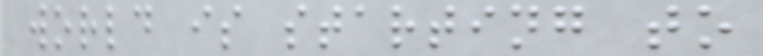world is starting to
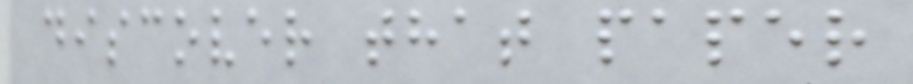discover that paper
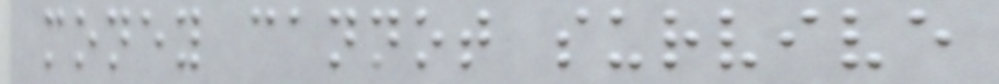money cannot survive
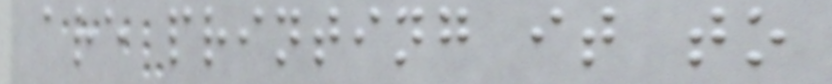are printing it to
